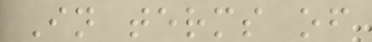In terms of
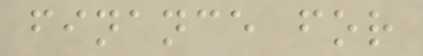finance for
